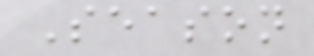Season
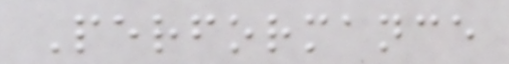Performance
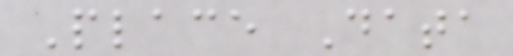Place Data
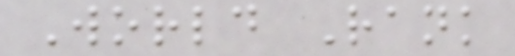World Rank
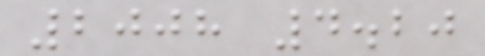2008 4.20
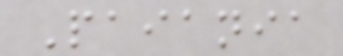Paiania
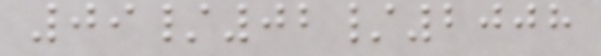09/02/2008
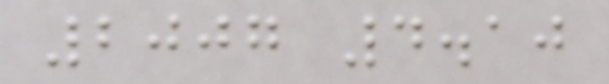2007 4.10
